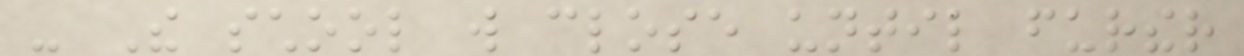- The school will close until further
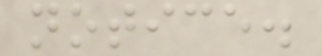notice.
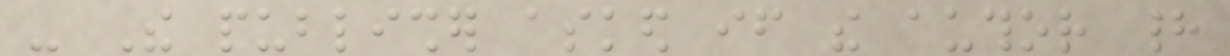- The publisher asked if the author had
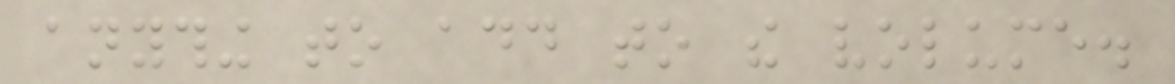anything to add to the volume.
